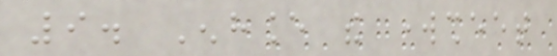9. Enhance the worksheet
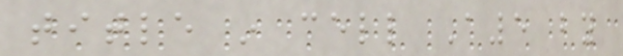title in cell A5 by
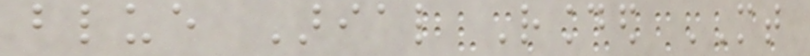blue Arial Rounded MT
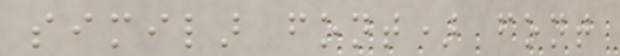similar font) font
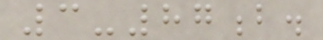3-87b.
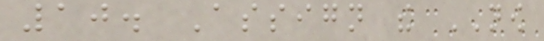10. Assign the NOW
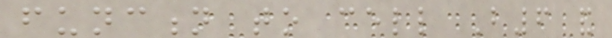function to cell B6 and
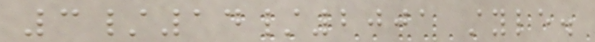3/14/2001 style.
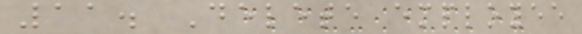11. Delete employee
